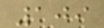109
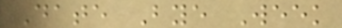Date Bye Week
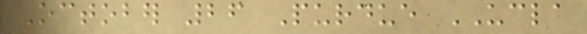October 26 Purdue UCLA
